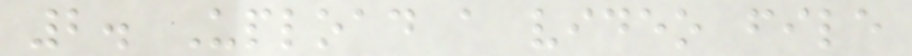2. Upload a video file
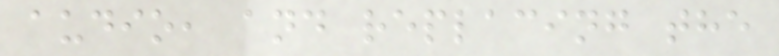audio, and replacing the
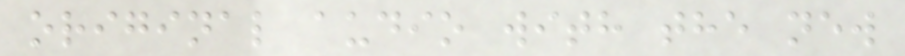original audio with the new
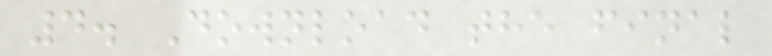4. Download the final
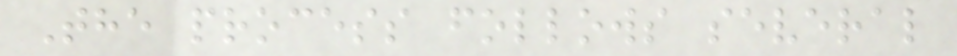The process follows several
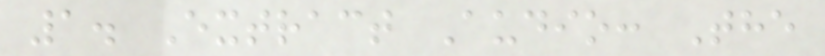1. Extract Audio: The
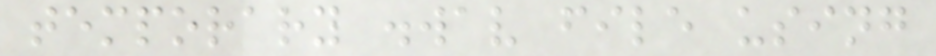temporary .wav file using
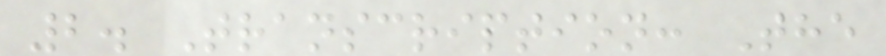2. Transcription: The
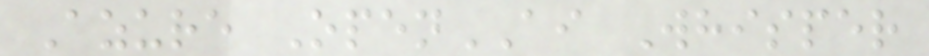Azure OpenAI Whisper
